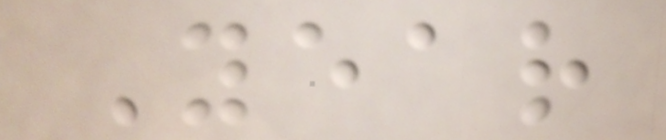Year
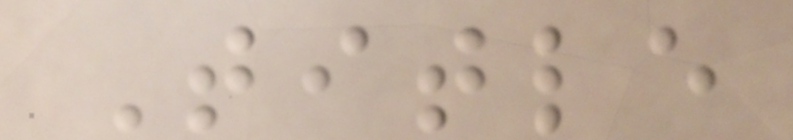Title
